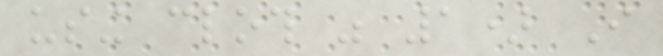using cloth was 1) I
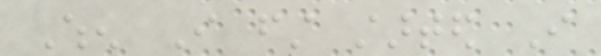When I first started I
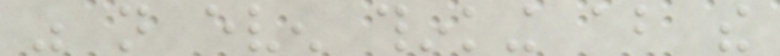was not even thinking about the
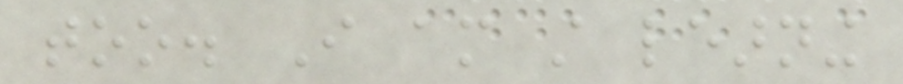too. I am still learning
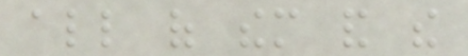all of them and the
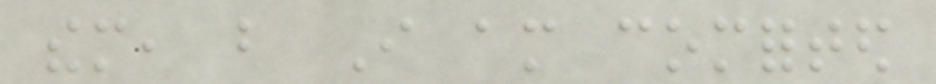them, but I am comforted
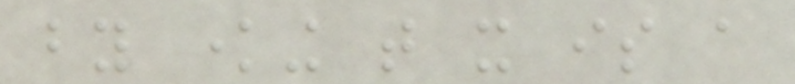by knowing that it is a
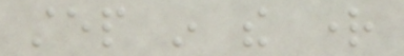step in the right
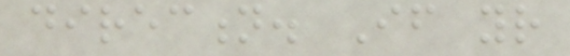direction. If your
